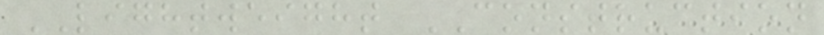LIGHTWEIGHT CONSTRUCTION
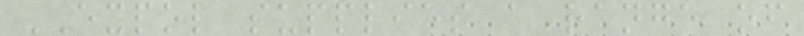EXPOL supplies a range of
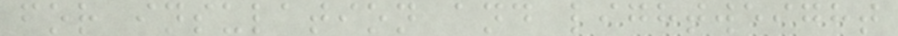for insulation and lightweight
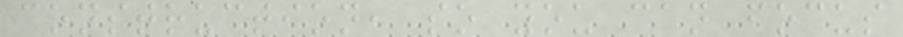construction, so you can focus
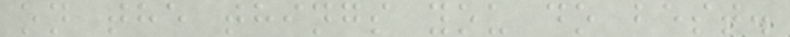on the things you do best.
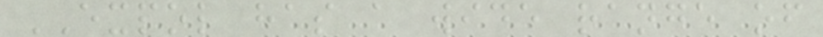EXPOL has a wide range of
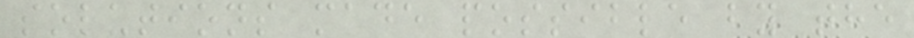solutions made possible by the
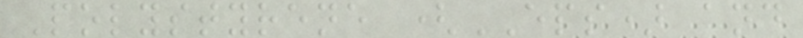Polystyrene (EPS) and
